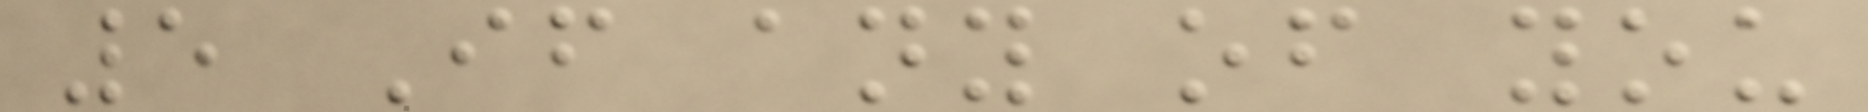5 If any of you
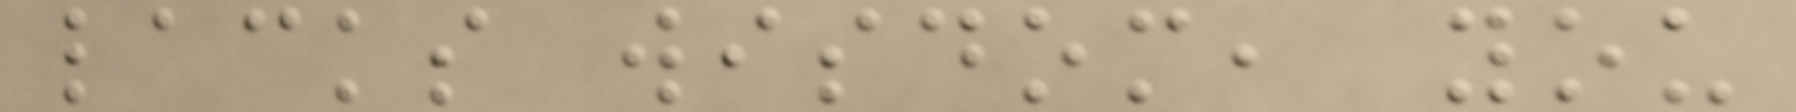lacks wisdom, you
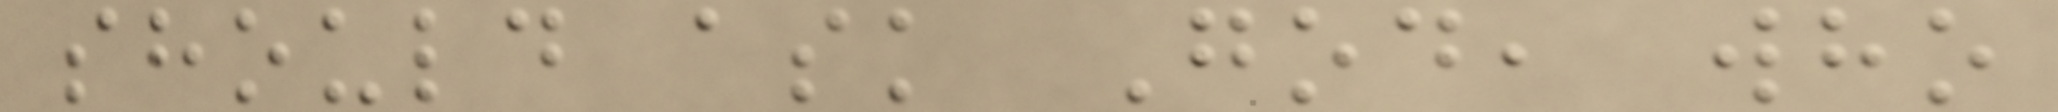should ask God, who
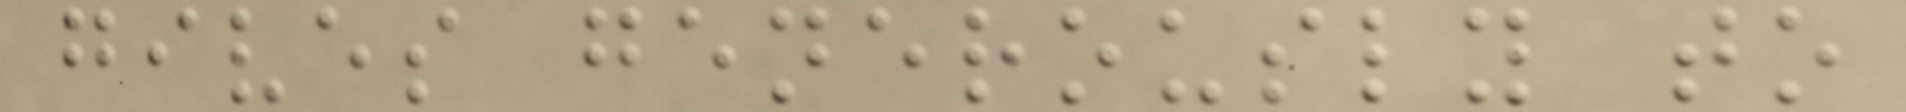gives generously to
